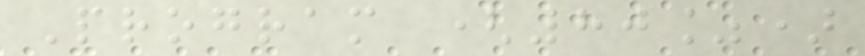Program (80%)
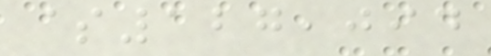$127,094
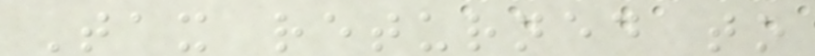Tax returned to
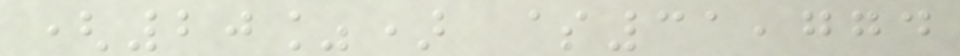(20%) $31,774
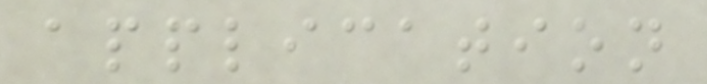application
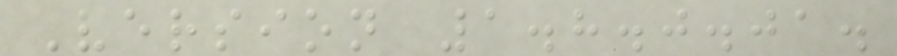Version 1.8.0.01.
